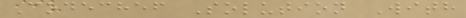Codechef Solution With
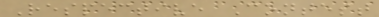Respective Contest
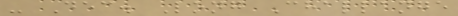- Dec. Long Challange
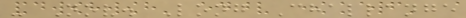- Nov. Long Challange
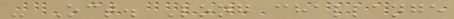- Oct. Long challange
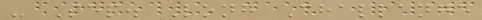- Sep. Long Challange
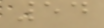54
